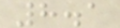8.1
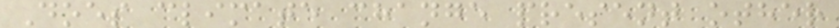Does climate change present other
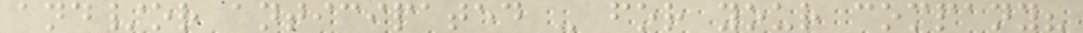and/or anticipated - for your company?
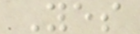Yes
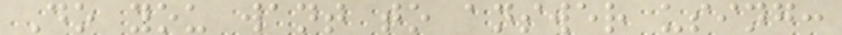Do you want to answer using:
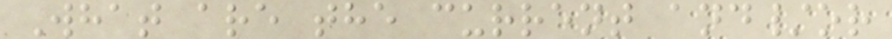What are the current and/or
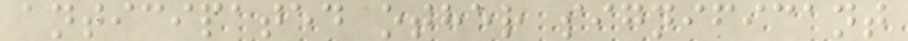anticipated other significant
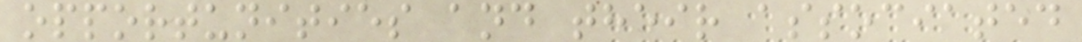opportunities and their associated
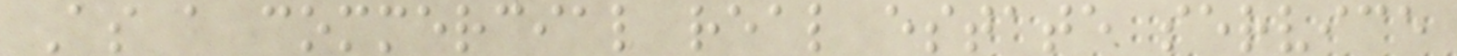As a commercial real estate service
